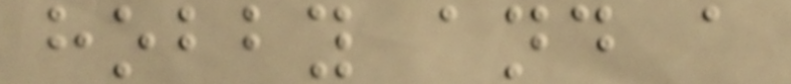hobby and a
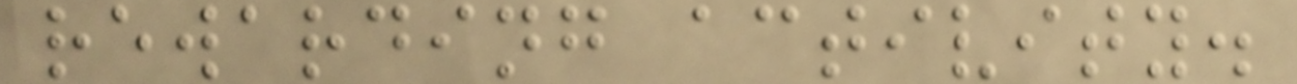rewarding activity.
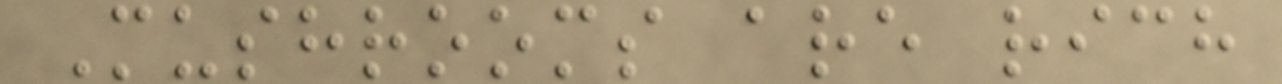Mushrooms are rich
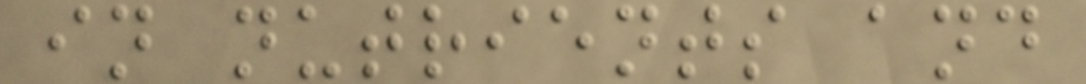in nutrients and
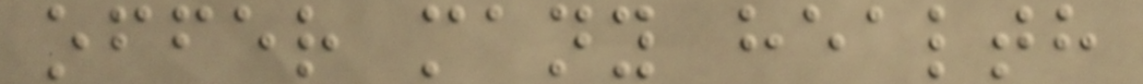offer many health
